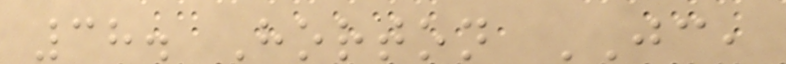38. Horton JC,
